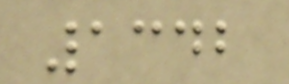1342
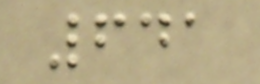641
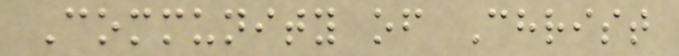Community of Christ
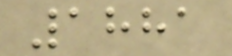1881
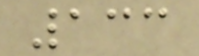133
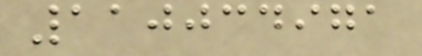110034971
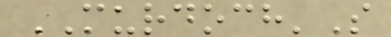MURDOCH'S
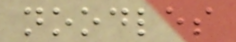noodles
